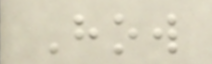How
